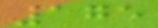175
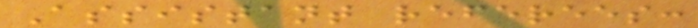Assistant referees:
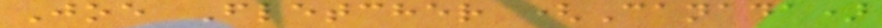Joe Fletcher (Canada)
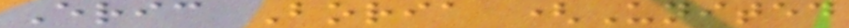Eric Boria (United
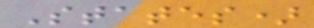States)
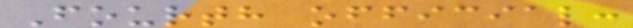Fourth official:
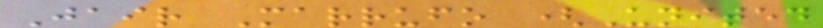Jair Marrufo (United
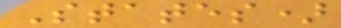States)
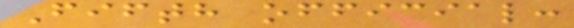Fifth official:
